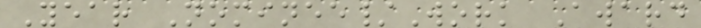Year Nominee/Work Award
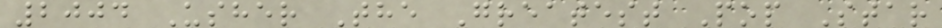2004 Usher The Greatest Pop Star
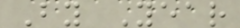By Year
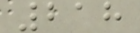218
